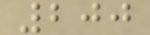200
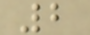2
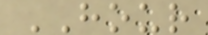HOUR
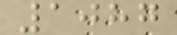1087
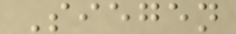Siegen
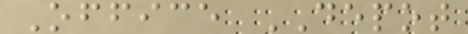Office DEPOT
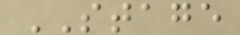STAGE
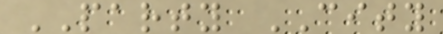PARTY CITY
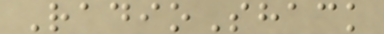RadioShack
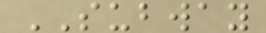SUBWAY
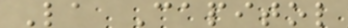La Capitol
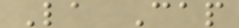La Cap
